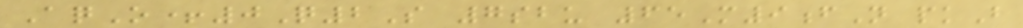AqO+0Q2S 7sbu 65M9fN pkB
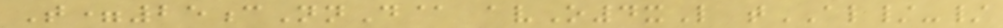T=25cNnD@ avO4xL tAL/-/
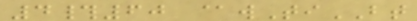4#60 @wTiBT
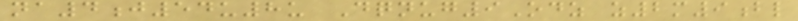na4j54u8u Dqnug9Odz z2m9bl
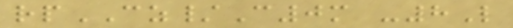rpCZ/C0m -8L
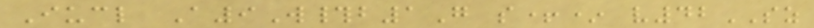Iucl A9W#b1G s+* v42SZ
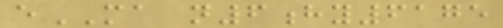eMA n6hy6175
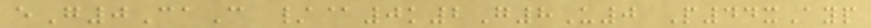eG0CaC /@0k2G8U0 P44xAyp
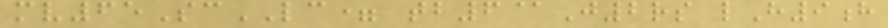mv65ScLC= tb6@J2rs lH9h
